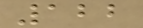122
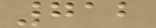712
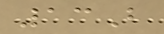13B
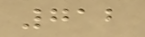712
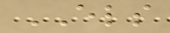ELS
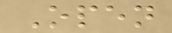Open
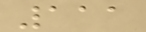111
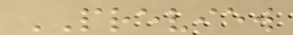PREVIEW
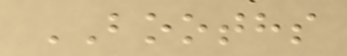BOOTHS
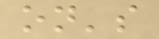on's
